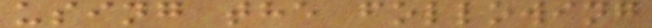using the following
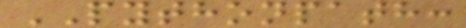PYTHONPATH:
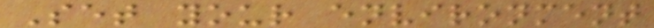Set your environment
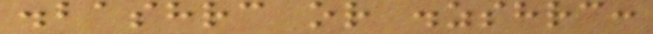.bashrc or .zshrc:
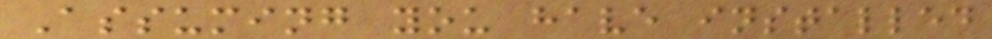Assuming you have installed
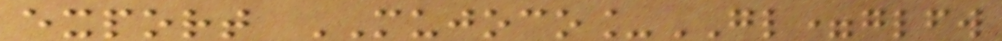export MUJOCO_GL=glfw
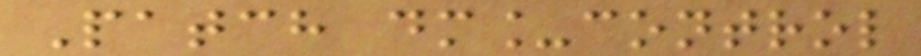Patch dm_control
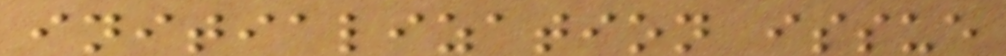initialization issue
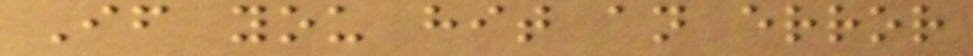If you hit an error
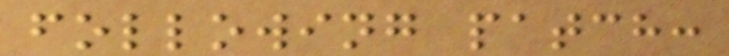following patch:
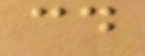cd
